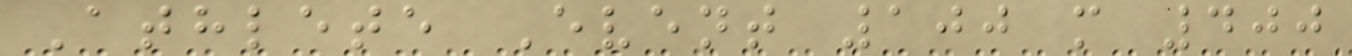Athlete Event 100 m 400
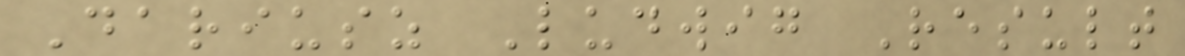Dariusz Ludwig Result
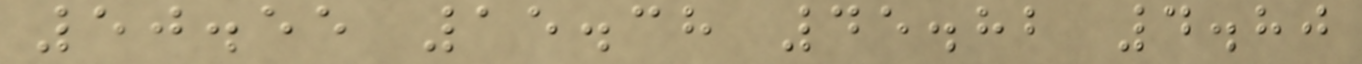50.55 15.38 45.82 4.80
